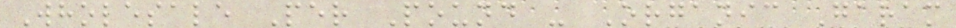Wholesale Per Pound - Organic Garam
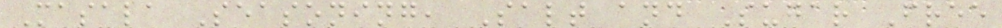Masala Seasoning, Salt and Sugar Free
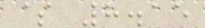$ 8.15
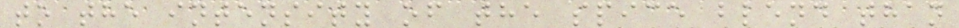to the intensity of the spice blend than
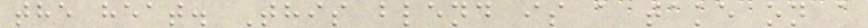the heat. This blend is a take on a
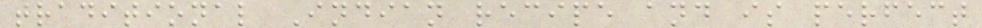traditional Indian recipe and is perfect
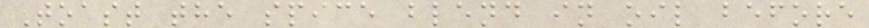Toast the spice blend in oil before
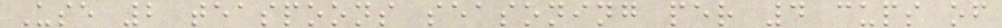Use 2 teaspoons seasoning per 4 cups of
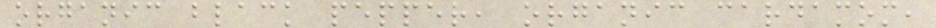organic black pepper, organic cardamom,
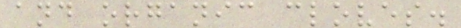and organic cloves.
